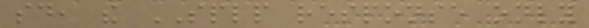said, the SPLP response only
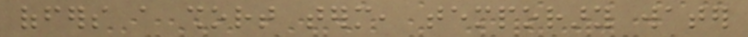offers a short term, temporary water
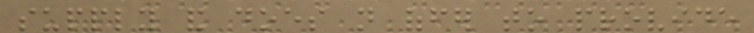supply and does not offer to provide
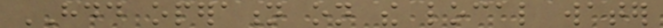HDD operation on the local water
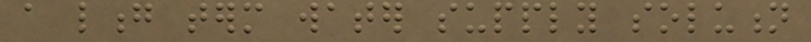a long term water supply solution
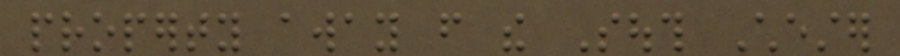property away from the South Chester
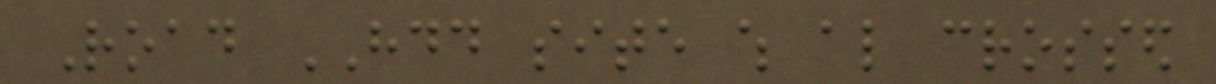Road HDD site which also crossed
